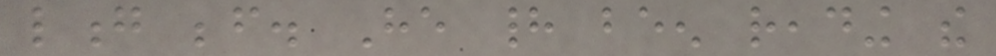long before. He had been reading the
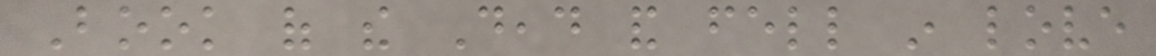Book of the Dead and fell in love
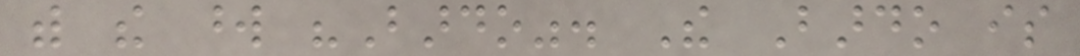with the word "Bardo". The Bardo is
